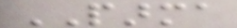PARMA
